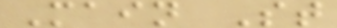Main St
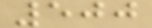500
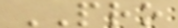PRO
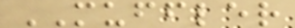MUFFLER
